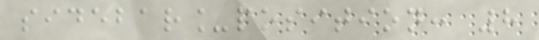sidebar_position: 8
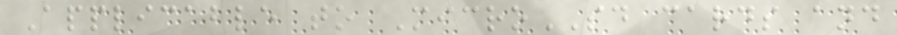Applicable to MicroSD cards and
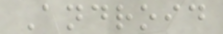Android
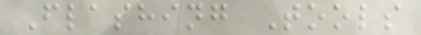Flashing Tools
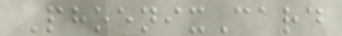PhoenixCard
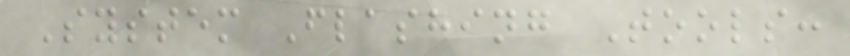System Flashing Tools:
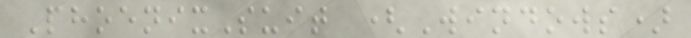PhoenixSuit (Windows)
